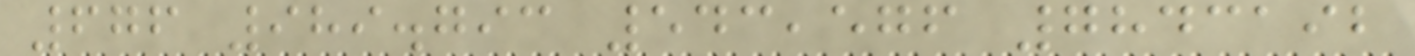676 989.793 543,576 7843192
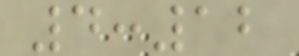4:12
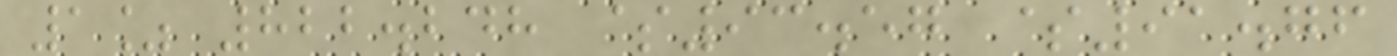1% 822.248 $93.57 $91.76
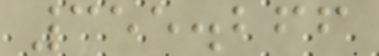355.266
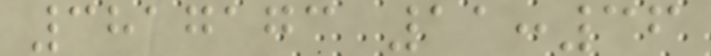3817173 11:36
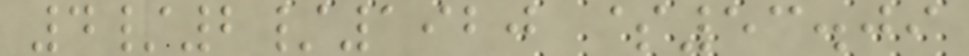4/2/1920 $53.09
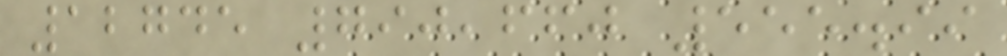12745 790,660 555.99
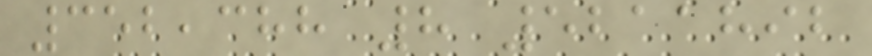352,388 8 5211892
